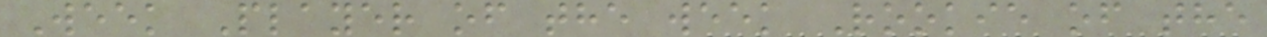Week Player of the week Rookie of the
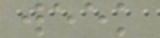week
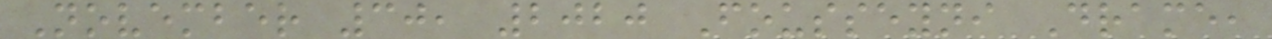November 30, 2020 Fousseyni Drame,
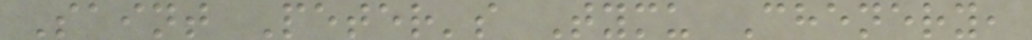Saint Peter's Tymu Chenery,
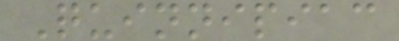Quinnipiac
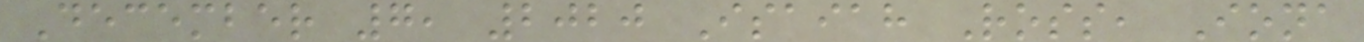December 7, 2020 Isaiah Ross, Iona
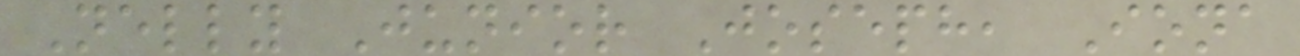Nelly Junior Joseph, Iona
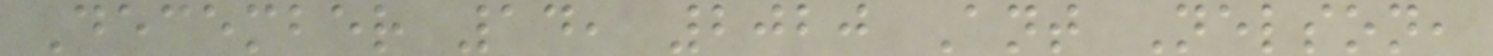December 14, 2020 Ant Nelson,
